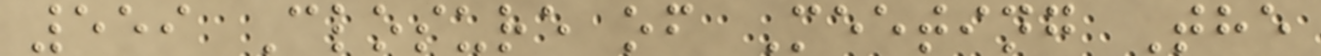559 Closure of Meeting The
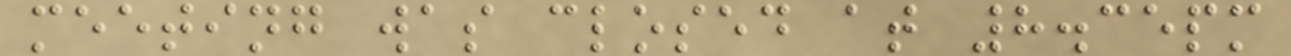meeting was closed at 8.35pm
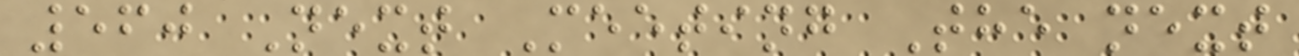560 Next Meeting The next
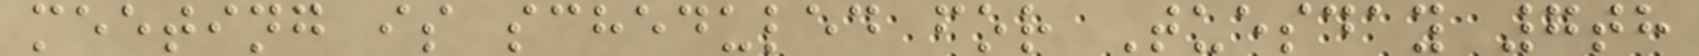meeting is scheduled for Tuesday 7th
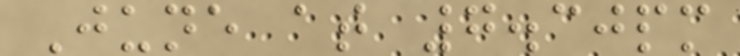June at 7.30pm
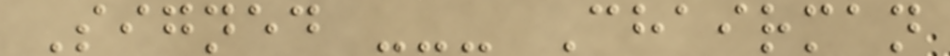Signed --- Chairman
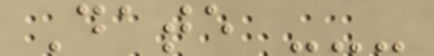Date ---
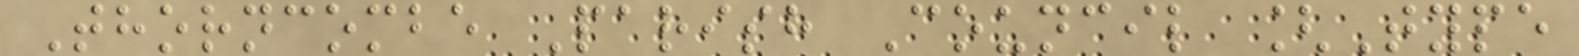Thorncombe Parish Council [Type
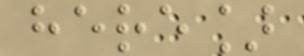here]
